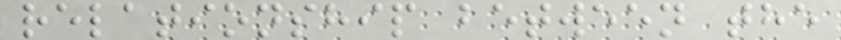relationship between the
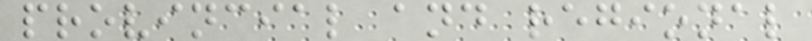provincial and regional
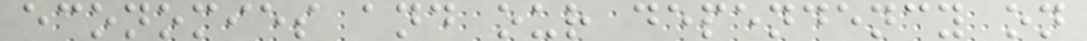economies and our dependency on
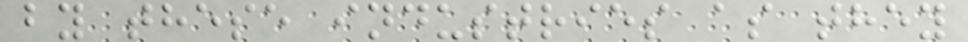by these industries as they
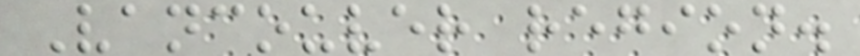Vancouver region.
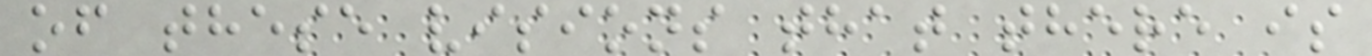of these visions that there is
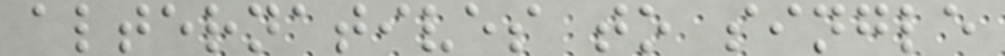alternatives to single
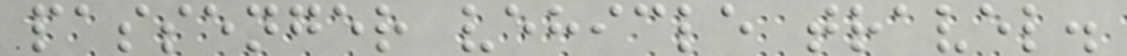passenger vehicle travel.
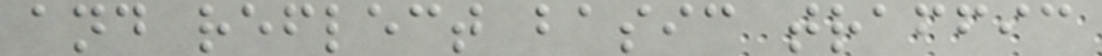and reflect basic traffic
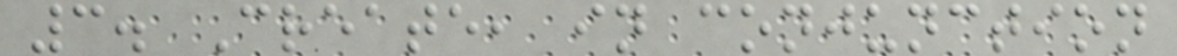3. Create, in conjunction
